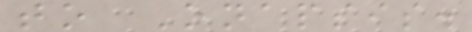to Onapsis.
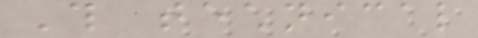This technical
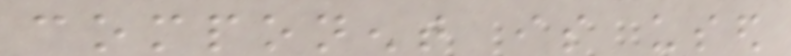component is used
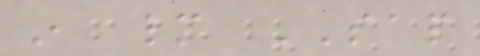in many SAP
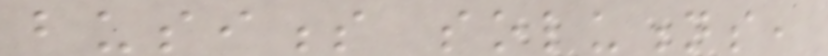business solutions,
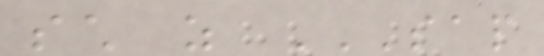such as SAP
